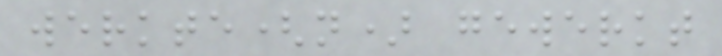werkte(n) gewerkt
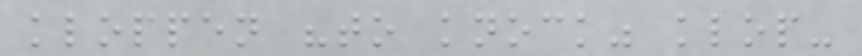kloppen "to knock" klop-
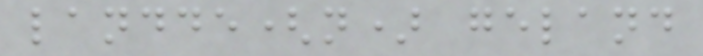landde(n) geland
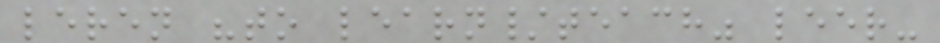leren "to learn/teach" leer-
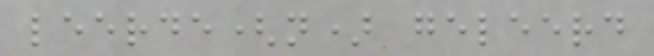leerde(n) geleerd
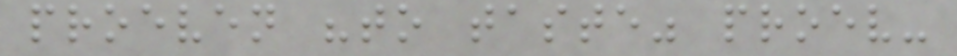proeven "to taste" proev-
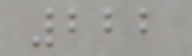222
